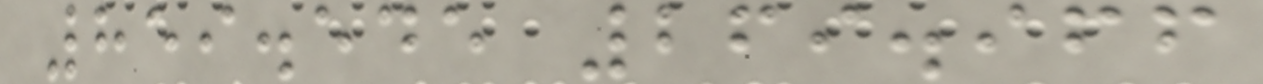859.545 269.966
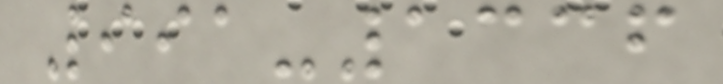991-1336
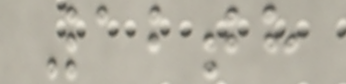12th
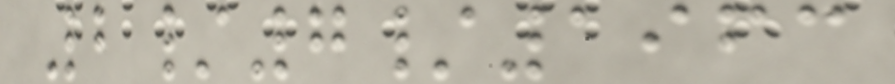2/7/1963
